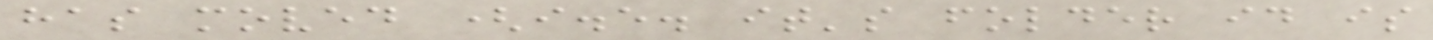has moved (i.e. it's folder id is
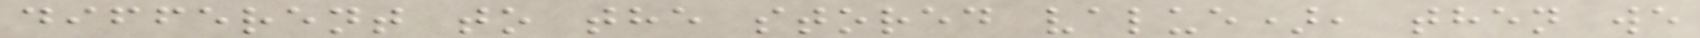different to the stored value), then we
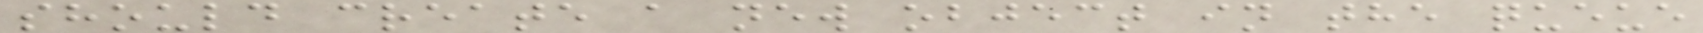should create a new object in the queue
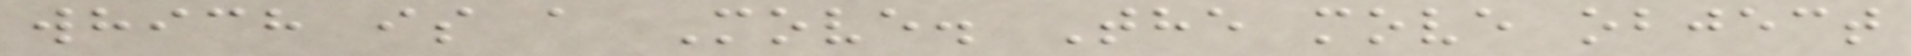which is a Move. The move object
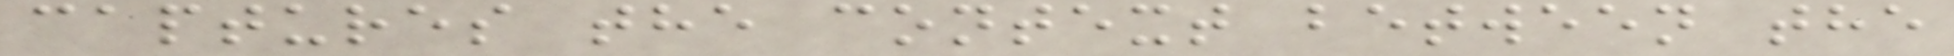captures the context between the
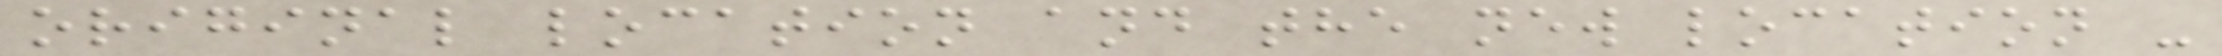original location and the new location -
